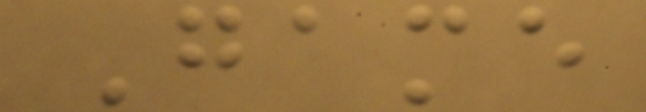Game
